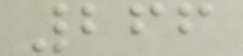266
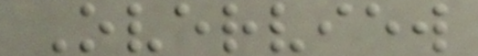Overview
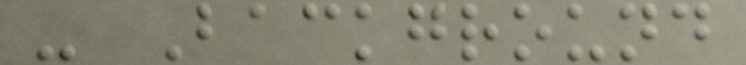- Background
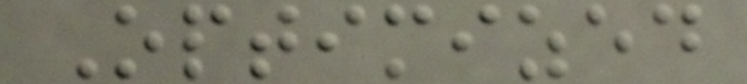Optimized
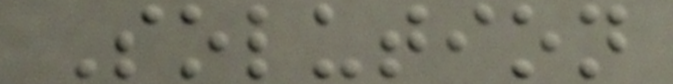Solution
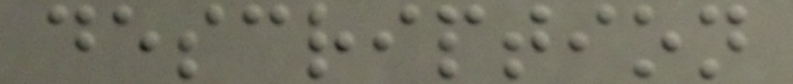description
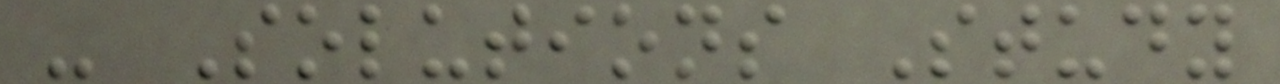- Solutions Study
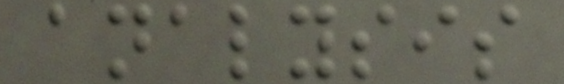analysis
